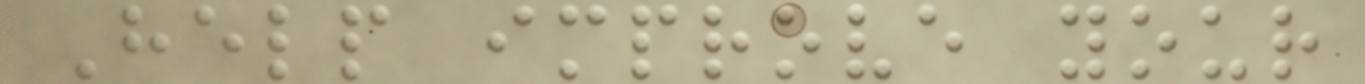Help improve your
